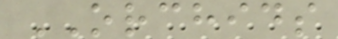ORCHIDS
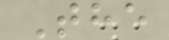The
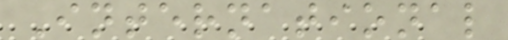International
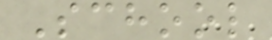School
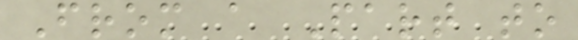From a Part to
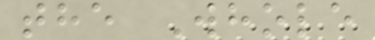the Whole
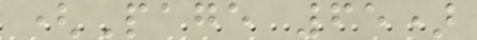(Page 65)
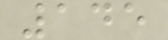145
